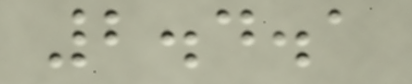2.4.1
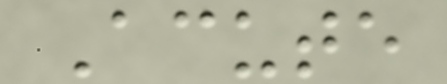Acute
